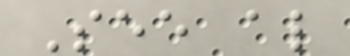See also
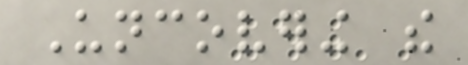Uncovering the
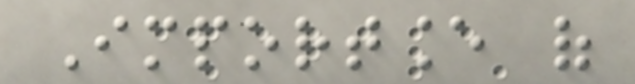Importance of
